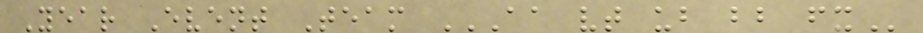Year Event Team AA VT UB BB FX
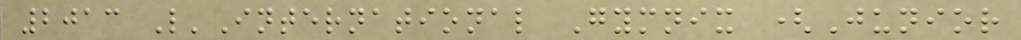2013 L'International Gymnix (Junior
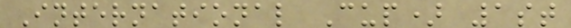International Cup) 1st
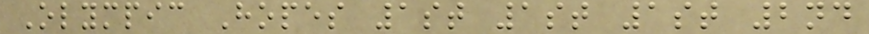Olympic Hopes 1st 1st 1st 2nd
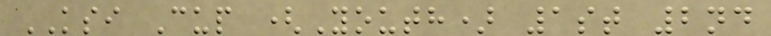KSI Cup (Youth) 1st 2nd
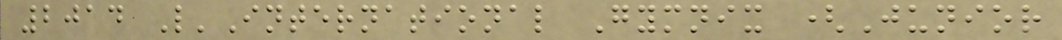2014 L'International Gymnix (Junior
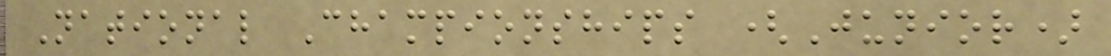National Championships (Junior)
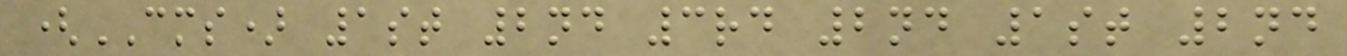(CMS) 1st 2nd 3rd 2nd 1st 2nd
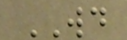WD
